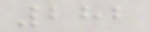282
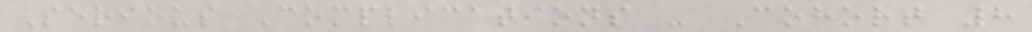Serious Complications - Cohort 8
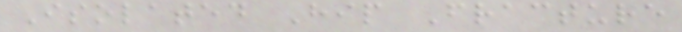Isolated Hip Fracture
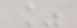%
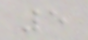5
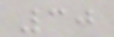30
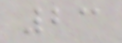23
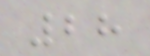28
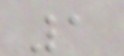1
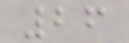26
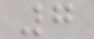7
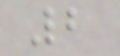2
